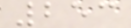253
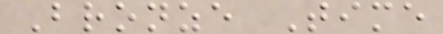Bronze Time
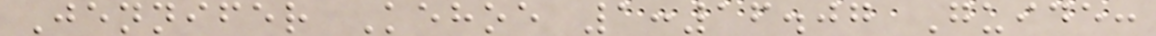Jennifer Kehoe 1:16.07 Guide:
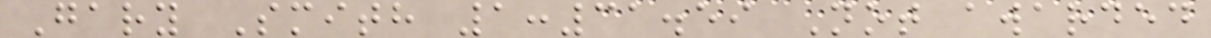Gary Smith 1:31.59 Not awarded
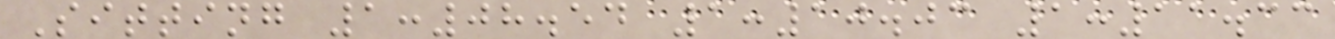Sitting 1:08.54 1:10.03 1:11.33
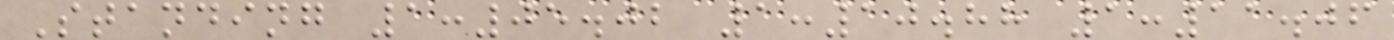Standing 1:05.02 1:10.88 1:11.06
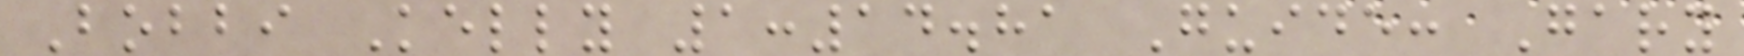Bobbi Kelly 1:14.81 Guide: Gary
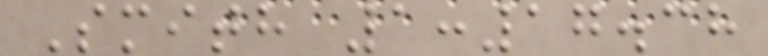Smith 1:17.38
